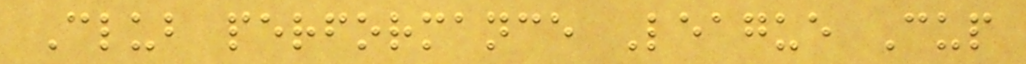Club performance League Cup
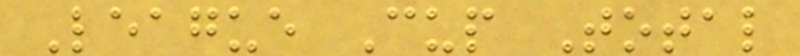League Cup Total
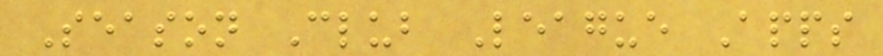Season Club League Apps
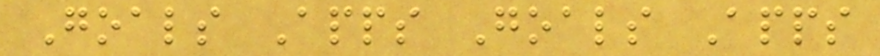Goals Apps Goals Apps
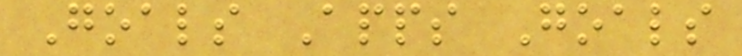Goals Apps Goals
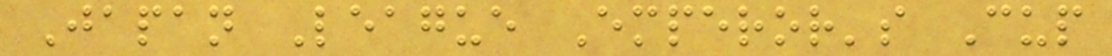Japan League Emperor's Cup
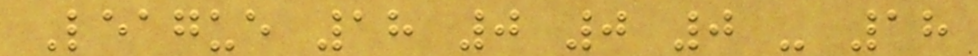League 18 0 0 0 - 18
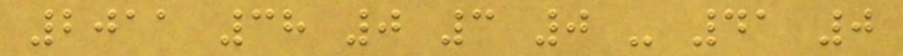2011 38 0 3 0 - 41 0
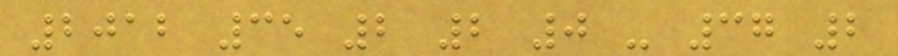2012 35 2 2 0 - 37 2
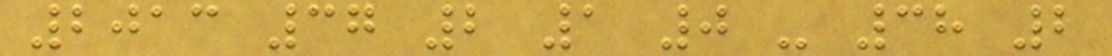2013 37 2 1 0 - 38 2
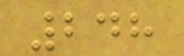248
